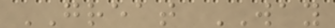GREAT WAY
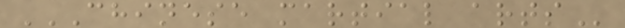CHINESE MARTIAL ARTS
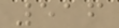516
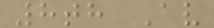8th Av
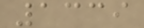1339
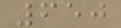650
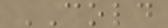COLD
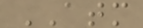ATM
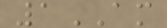1AM
